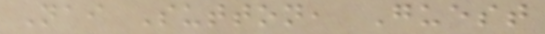Nai Sutton, Guest
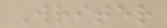Writer
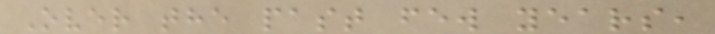Over the past few years,
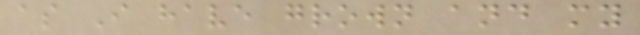as I have grown and my
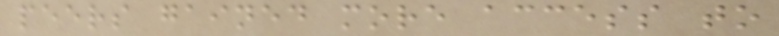peers gained more access to
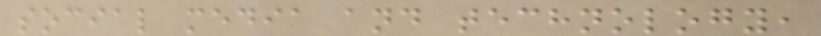social media and technology,
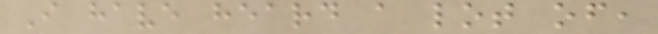I have heard a lot of,
